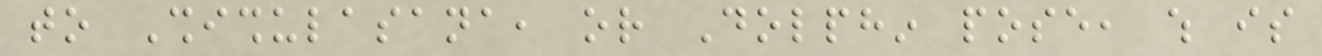to Shishulasana, or Dolphin pose, which is
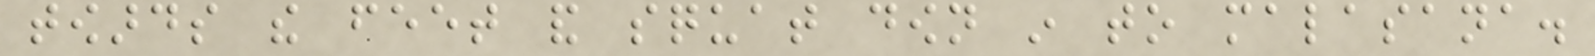towards the feet and squat down in to malasana.
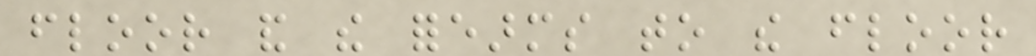floor and the forearms to the floor
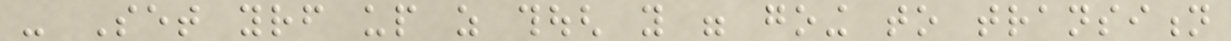- Set yourself up as though you were going to transition
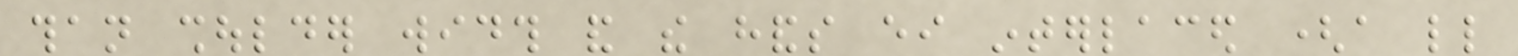than shoulder width and the hands either interlaced (a little
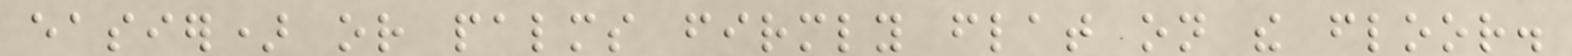easier) or palms firmly flat on the floor.
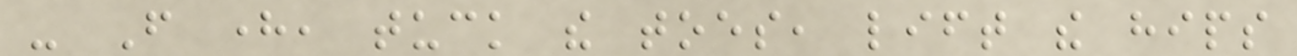- From here, tuck the toes, lift the hips
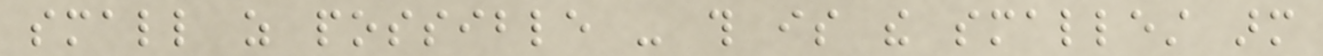small as possible - this is the smallest arm
